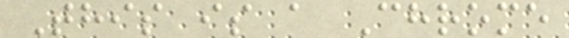This is a Chrome
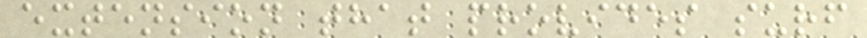extension that provides surf
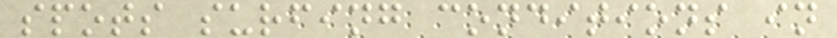spots surfing conditions in
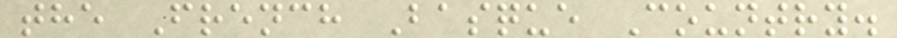the French Basque Country.
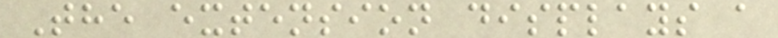The extension displays a
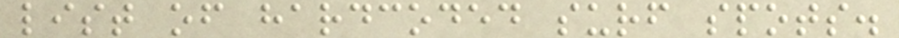list of hardcoded surf spots.
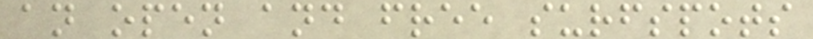an open and free surfspots
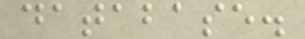database.
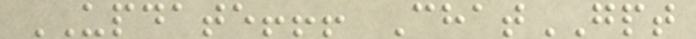UPDATE!!! ChatGPT
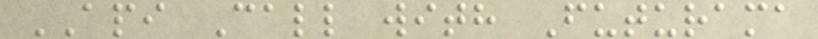API Call with Futurama
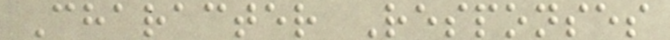Character Responses
